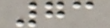73
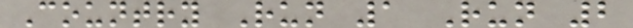Country Run 1 Run 2
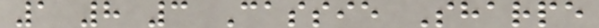1 8 3 Cassie Sharpe
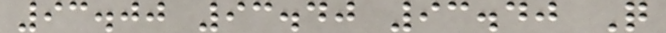93.00 93.40 93.40 Q
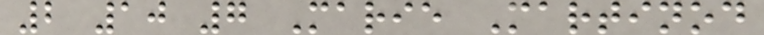2 10 7 Marie Martinod
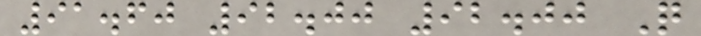91.60 92.00 92.00 Q
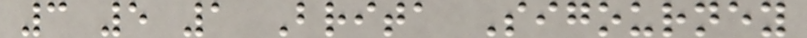3 5 1 Brita Sigourney
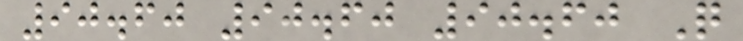90.60 90.60 90.60 Q
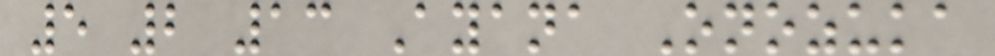5 2 13 Ayana Onozuka
